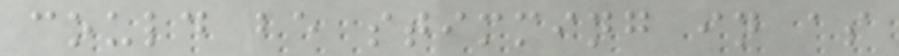could be stimming in as
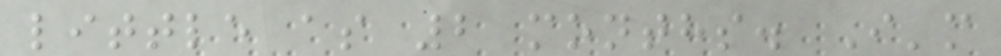little as 2 months. I'm
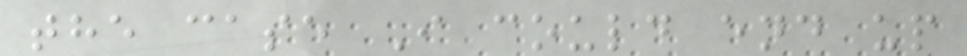the case I could end up
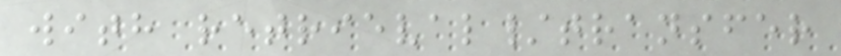with retrieval/transfer
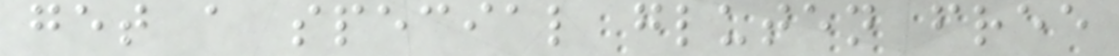get a special gluten free
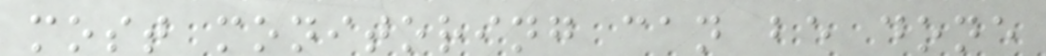most monitoring can be done
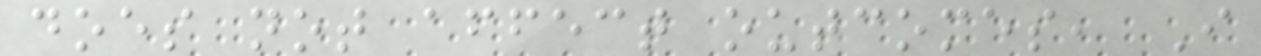does not affect outcomes, I
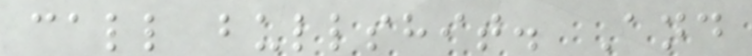call bullshit. And
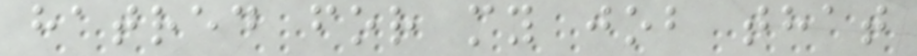hatred for my job that
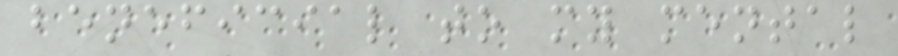beneficial to my mental
